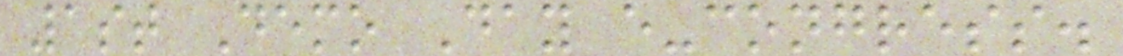1st Demo Day e-congress.
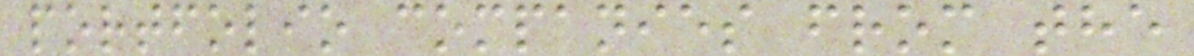portfolio companies from the
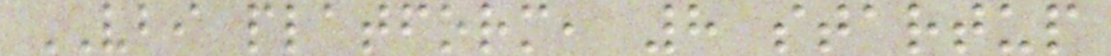VBI platform, 8 startup
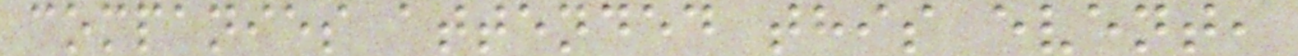companies attended this event,
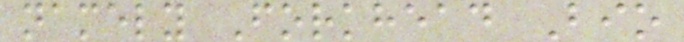namely Forkhead Bio
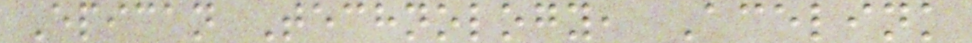Epican Technology, Acelink
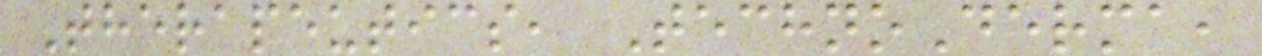Therapeutics, TechnoDerma,
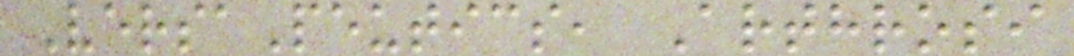VersaPeutics, Arthrosi
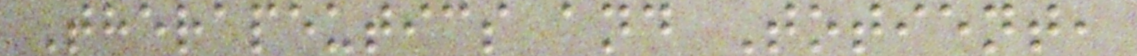Therapeutics and Totient,
